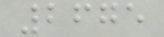2675
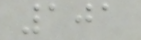101
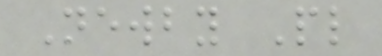Newby Pl
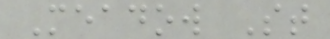Meadow St
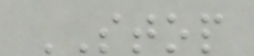STOP
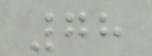78
